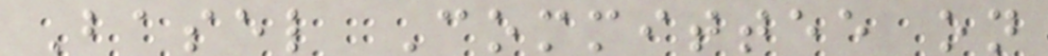Basel Committee on
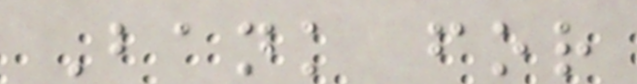Bank for
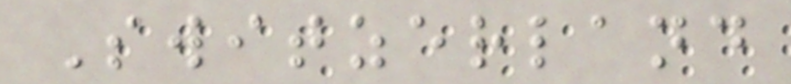Switzerland
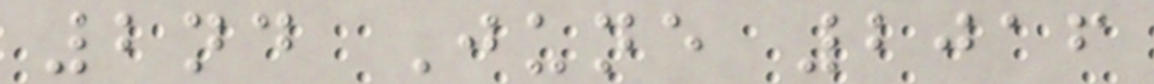2nd June 2016
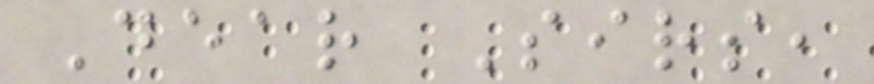Dear Sirs,
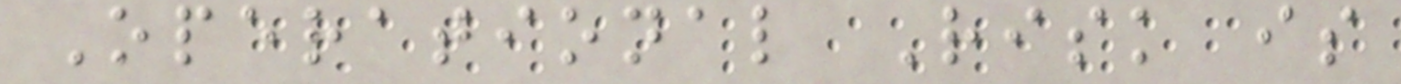Operational Risk is
